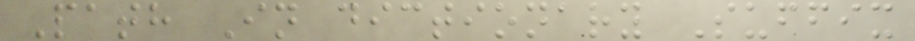Path In dictionary Suffix
